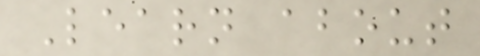Learn about
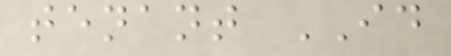tenant ID
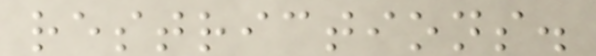restrictions.
